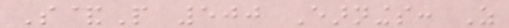S&P 500 Earnings: As
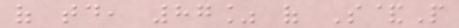of today, 87% of S&P
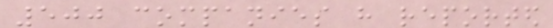500 companies have reported
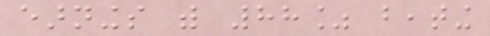earnings with 88% beating
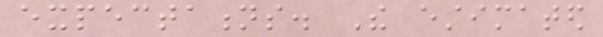expectations. The estimated
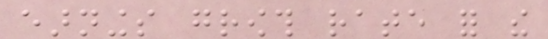earnings growth rate for the
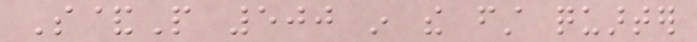S&P 500 in the first quarter
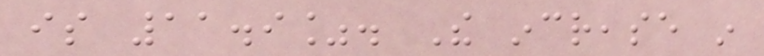is 11.9%. The increase in
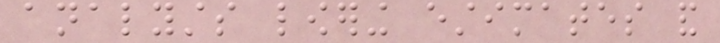analysts lowering estimates and
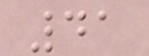41
